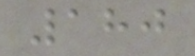180
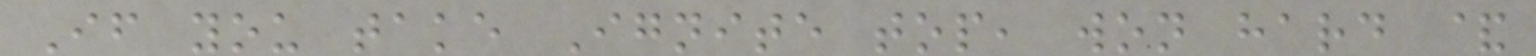If you take Ignite top, won hard &
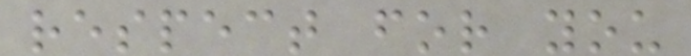respect for you
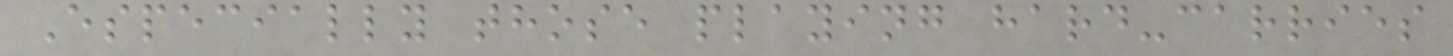Especially those playing hard-carries
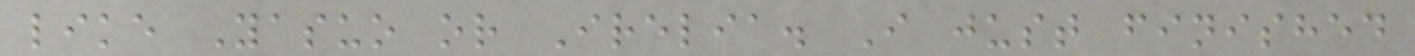like Yasuo or Irelia. I just finished
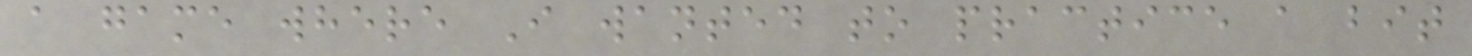a game where I wanted to practice a bit
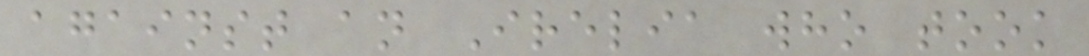against an Irelia who took
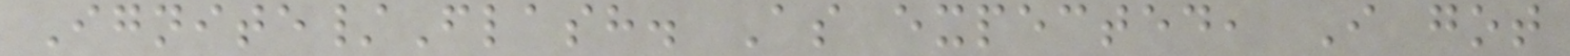Ignite/Flash. As expected, I got
